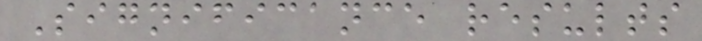Significance results
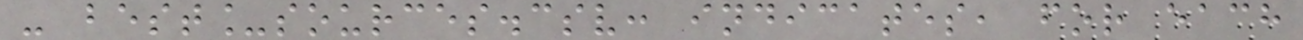- best_sources.csv: indicates, for each
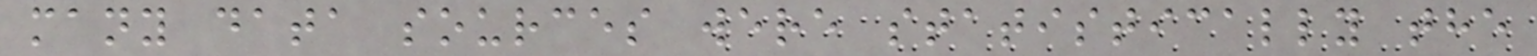many data sources were statistically the
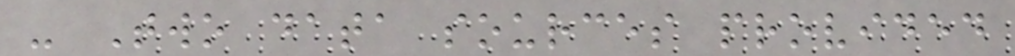- Two data sources provided
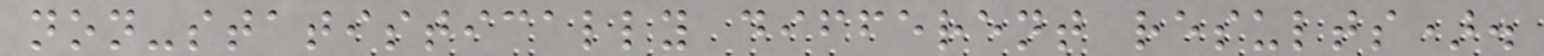non-statistically different results).
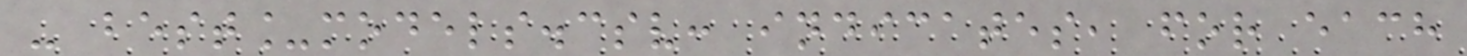- best_models.csv: indicates, for each
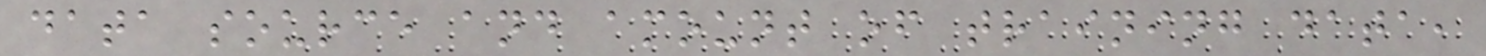data source and amount of training data,
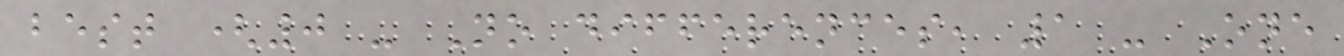best (0 - No differences, 1 - One
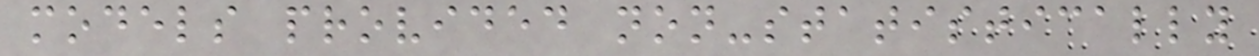models provided non-statistically
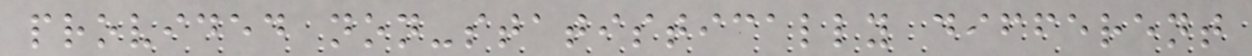provided non-statistically different
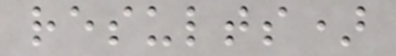results)
